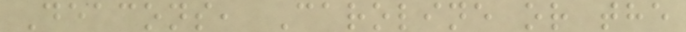Deacons, Caroline or the
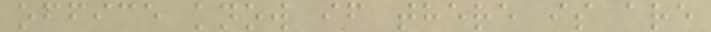office know if there is are
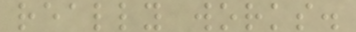really works.
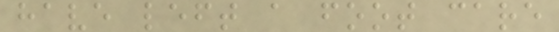have left a foot care
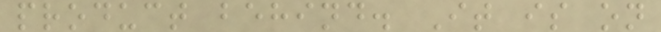product behind. It is on
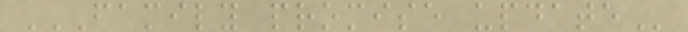FAMILY PROMISE UPDATE
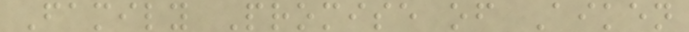Family Promise of Aiken
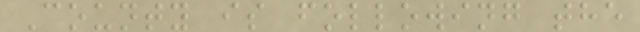County is following the
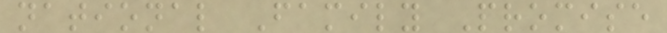national Family Promise
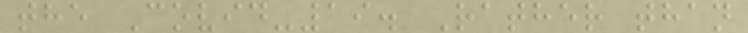the Covid-19. Rather than
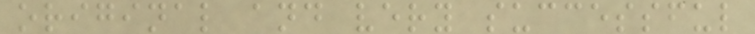original and very successful
